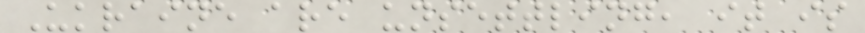Ukraine are unsettling, it is
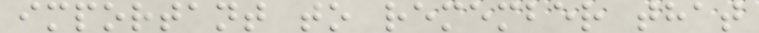important to remember that
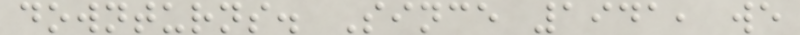downturns. Since 1941, we
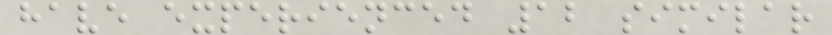have experienced 12 similar
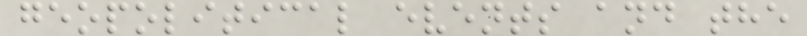geopolitical events and the
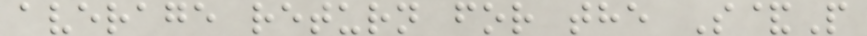average return for the S&P
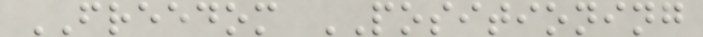FREEDOM POSITIONING
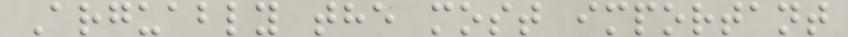Arguably the most important
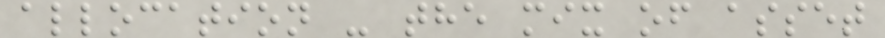allocation - the mix of asset
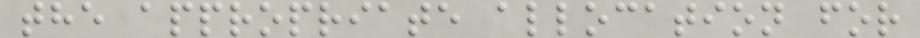the appropriate allocation for
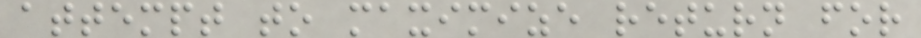attempt to maximize return for
